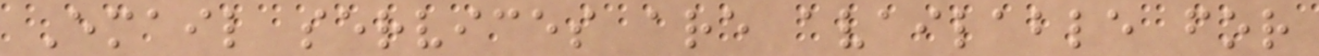Email services are available for
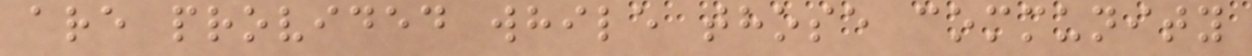are provided while those community
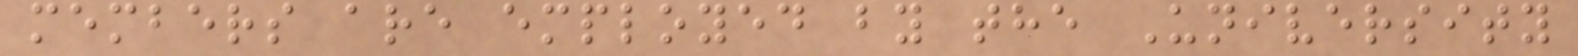members are employed by the University
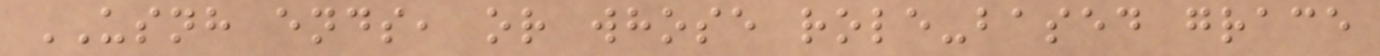USNH ends, or whose role-based grace
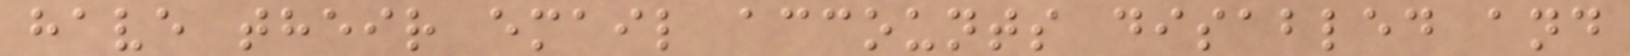have their email accounts disabled and
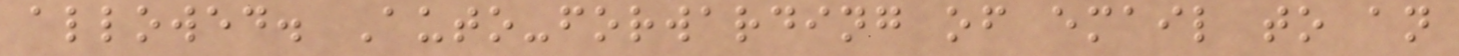allowed. Auto-forwarding of email to an
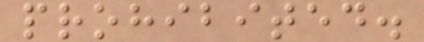prohibited.
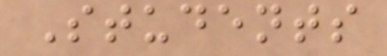Students
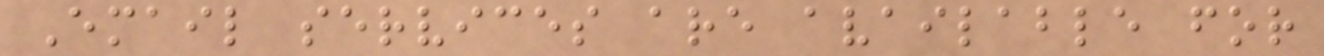Email services are available for
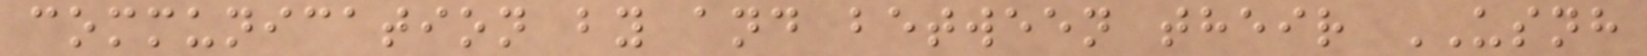communication by and between their USNH
